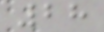28
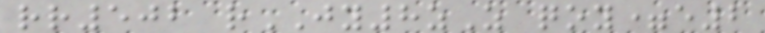rr502 rJY8zZ qoy=e2
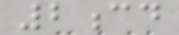2cd
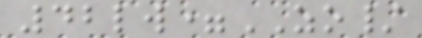42lw=ZO/
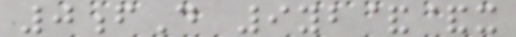0fD 9yb&&x
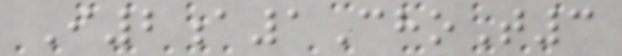I2a1ChoT3
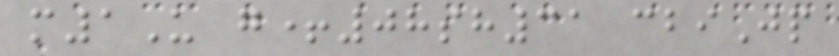m1U g+08sh31 cbiJp
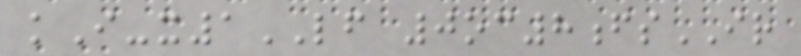kI-x1LF 0oc8fsIR
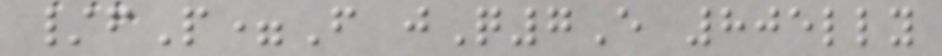/fP=F jQ7E 805lly
